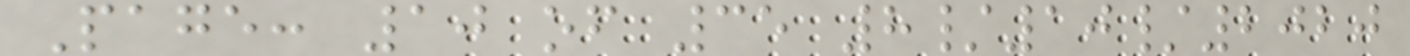Page: 10 of 35 8/10/2020
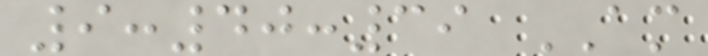9:40:39 AM
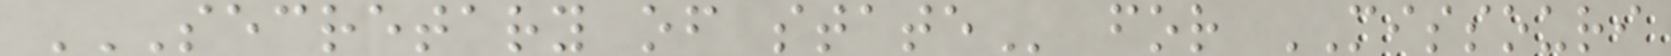SECRETARY OF STATE for MISSOURI
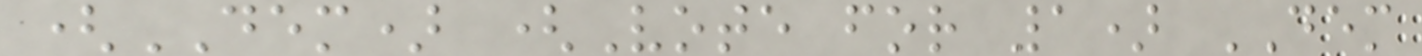(DEM) (Vote for 1) DEM
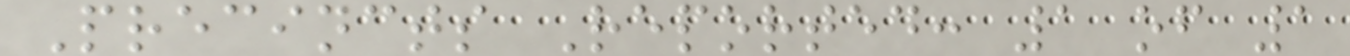Precincts Reported: 1 of 1
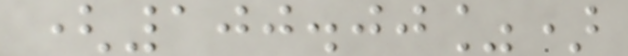(100.00%)
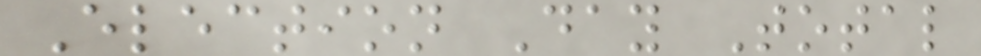Election Day Total
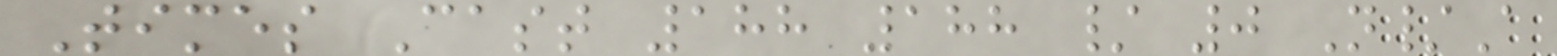Times Cast 188 188 / 0 N/A
